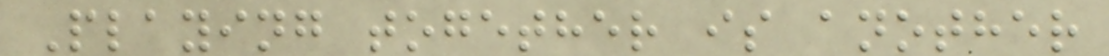Playing together is another
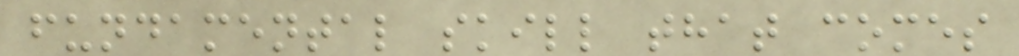fundamental skill that comes
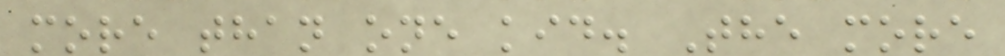more than one kid. The more
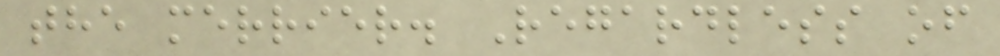the merrier. Regardless of
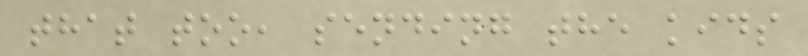that too, sending the kids
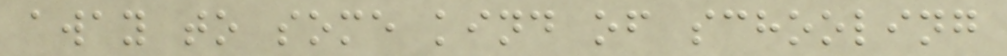away to some kind of schooling
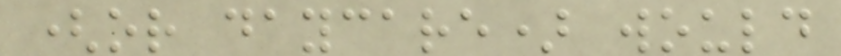(or daycare) would
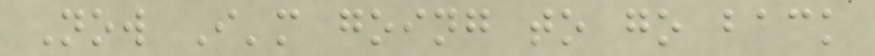Now I'm going to go back
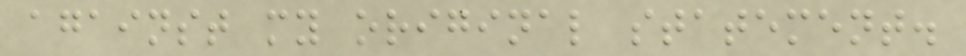against my original statement.
